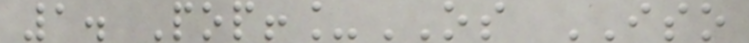1. Pop!_OS ISO
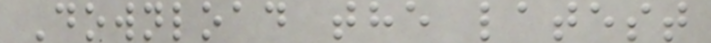Download the latest
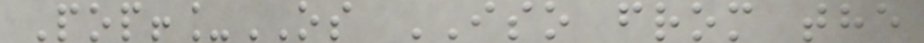Pop!_OS ISO from the
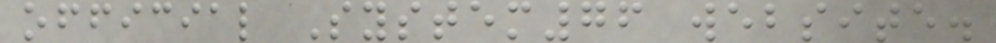official System76 website.
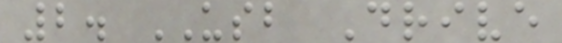2. USB Drive
